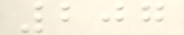207
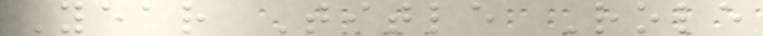Year Title Role
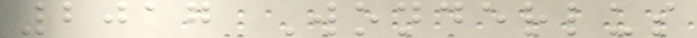2017 Wonderlus
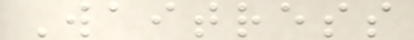Waitress
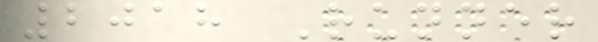2018 Runner
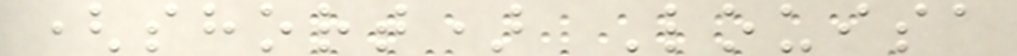(short) Louisa
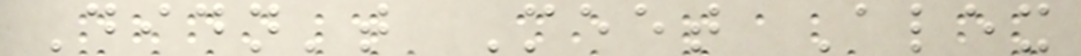Didn't Meet Alex
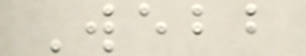Webb
